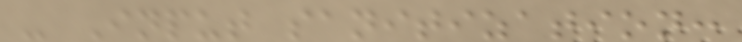- Input sanitization:
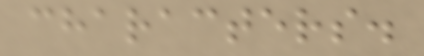characters.
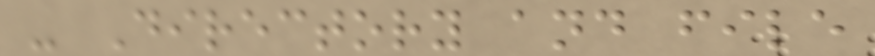- Directory and file
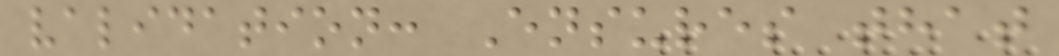validation: Ensures that
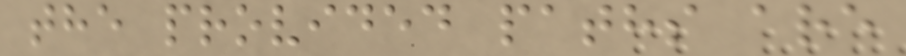the provided paths are
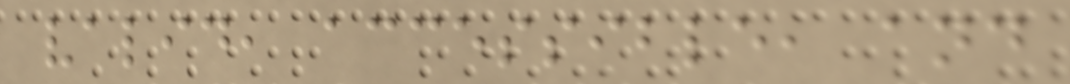valid, accessible, and
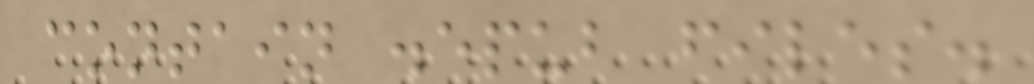contain .epub files.
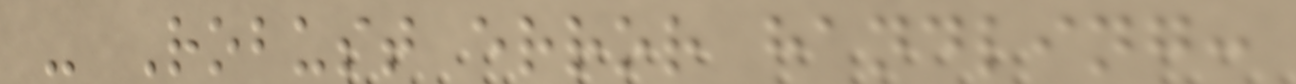- Robust error handling:
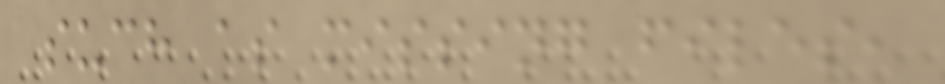such as missing files,
